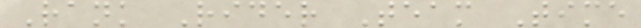Rank Rider Team Time
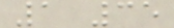1 35
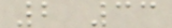2 33
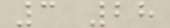3 28
